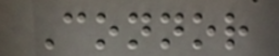Connor
